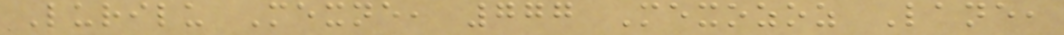Lurilu Mexne, 777 Mexozoz Lane,
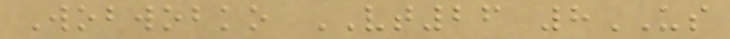Wobwobko VT26 8US
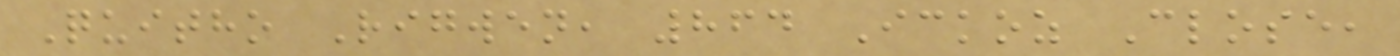Quitho Rigwen, 864 Ickoz Close,
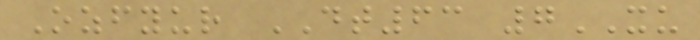Ozfyur DT63 7XU
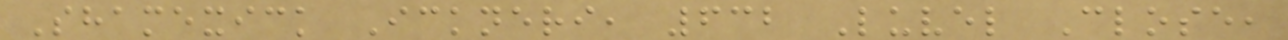Shamexick Ickneri, 632 Luvel Close,
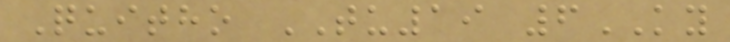Quitho TU19 6KY
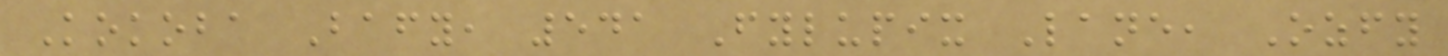Kokoba Bafy, 541 Fylupix Lane, Ozfy
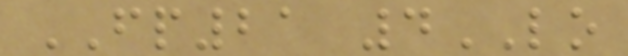FP21 4LO
